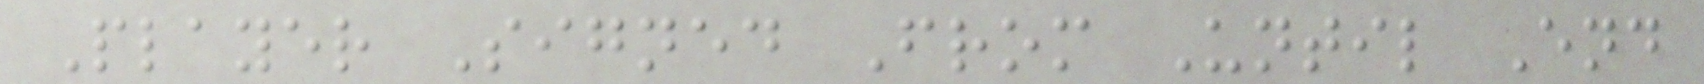Player Signed From Until End
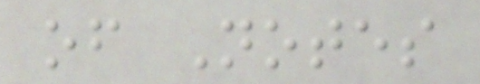of Notes
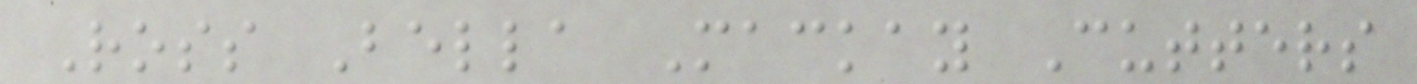Ross Bella Mackay Cutters
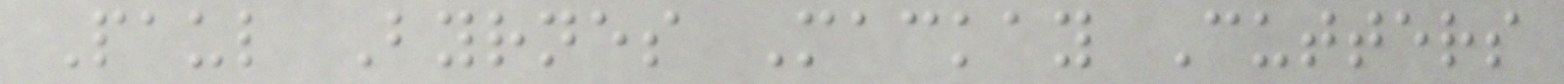Paul Byrnes Mackay Cutters
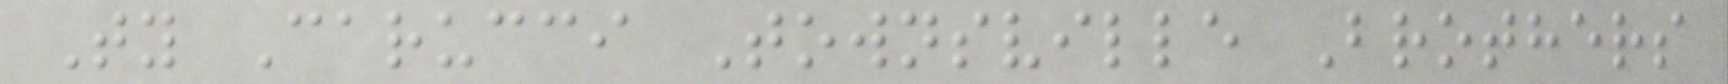Ty Carucci Townsville Brothers
